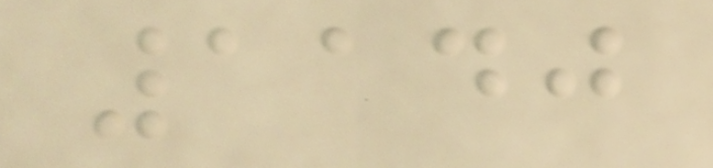1140
